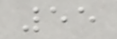55
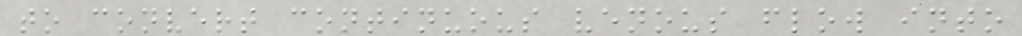to convert continuous venous flow into
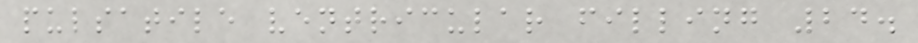pulsatile ventricular filling 24.
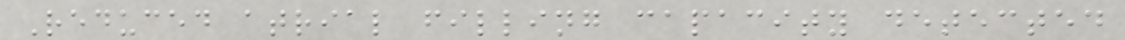Reduced atrial filling capacity detected
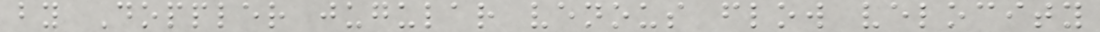by Doppler jugular venous flow velocity
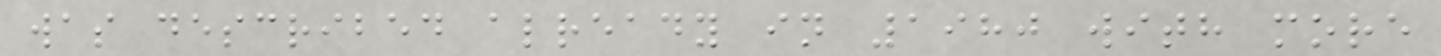was described already in 1980 with more
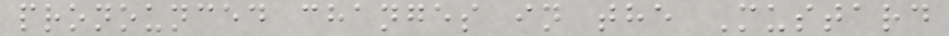pronounced changes in the Mustard
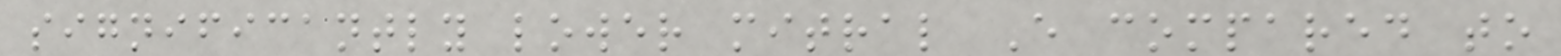significantly lower mitral E compared to
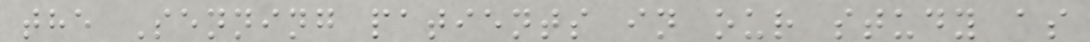the Senning patients in our study as
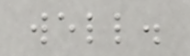well.
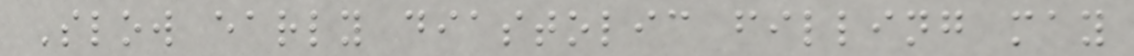Slow early diastolic filling may
